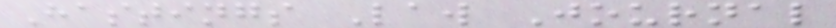Hastings Law Journal
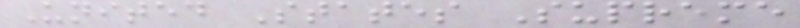United States Supreme
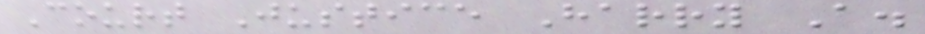Court Justice Harry A.
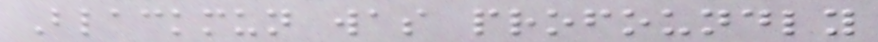Blackmun was profoundly
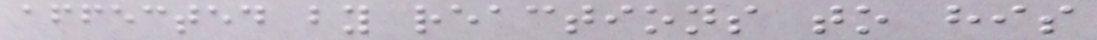affected by reactions to his
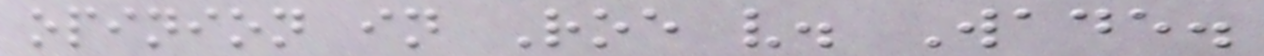opinion in Roe v. Wade.
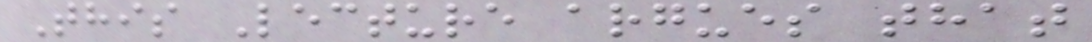This Lecture argues that
